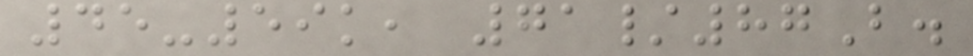45-59k, 71/87B.
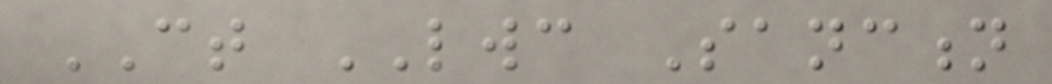CT LWC Sanction
